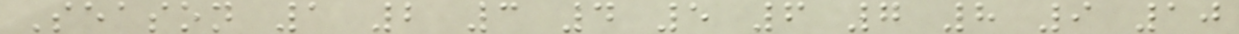Season 1 2 3 4 5 6 7 8 9 10
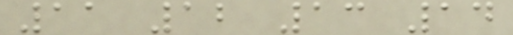11 12 13 14
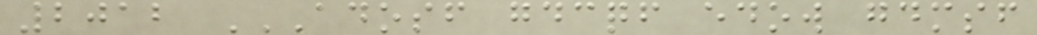2012 ADOSF GDCQF EDOW GDMSF
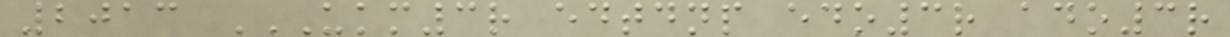2013 UKM3R EDTDNP EDO3R ADO3R
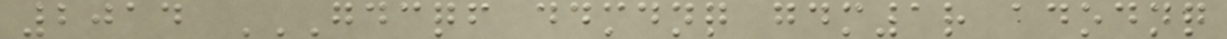2014 GDCQF DDMDNQ GDM1R ADODNQ
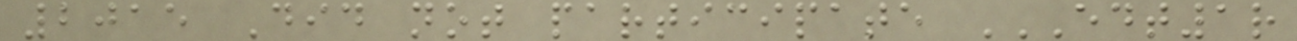2015 Did not participate EDT1R
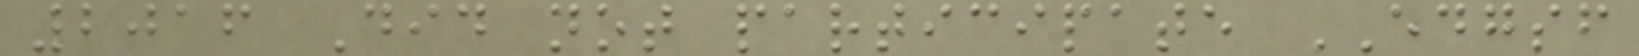2016 Did not participate EDGSF
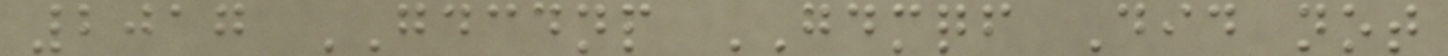2017 GDCDNP GDMQF Did not
